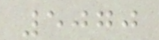5070
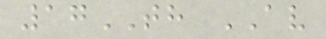17TH AV
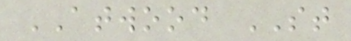ATWOOD ST
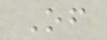Of
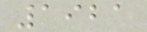1921
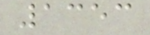1353
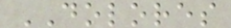DOLORES
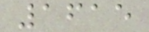1615
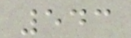543
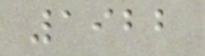1922
